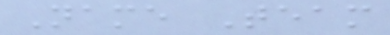Name Team
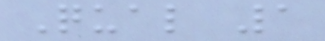Qual 1
